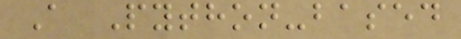A Python-based
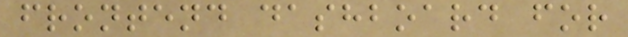frontend dashboard for
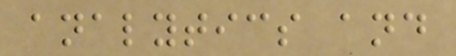analytics and
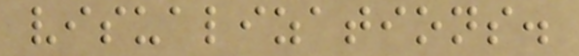visualizations.
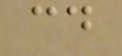cd
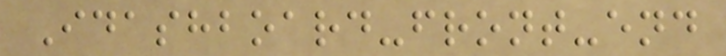Idashboard-front-end
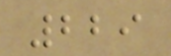229
